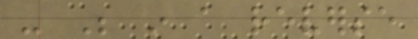- Be in a reverse
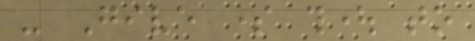- Give some thought to
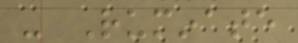- Ruminate
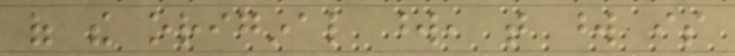of the original word, that word is
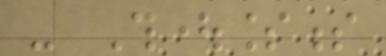- Thoughtlessness
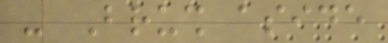- Brush aside
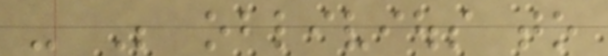- Be oblivious to
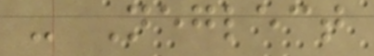- Neglect
